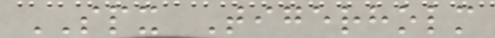SPX Tigerholm
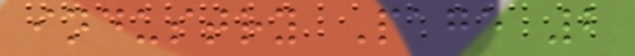industry Page 2
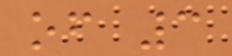of 3
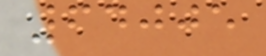64005
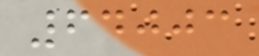64003
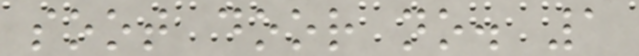soot door no. 1
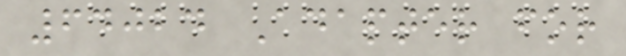64024 Adapter for
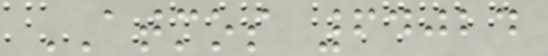ATMOS 64024
